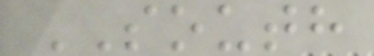SOUTH
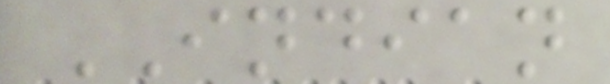INDIAN
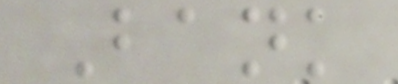Bank
